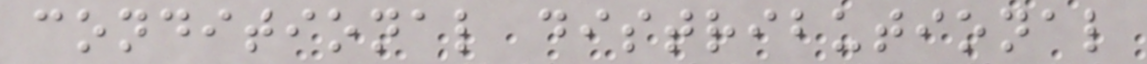conditional distributional
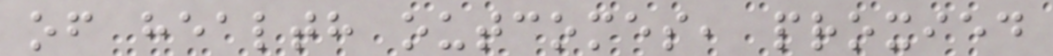of health outcomes, proxied
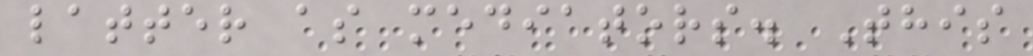latter as mediators. This
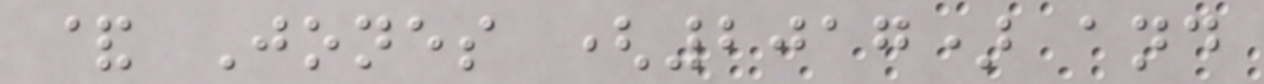& Jones (2017) and
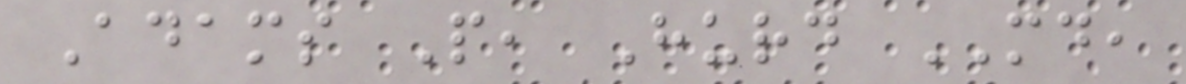Adams P, Hurd MD,
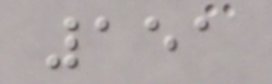151
